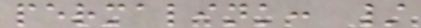permalink: /
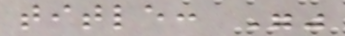title: ""
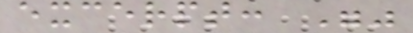excerpt: ""
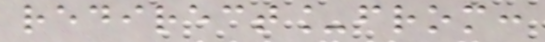redirect_from:
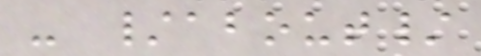- /about/
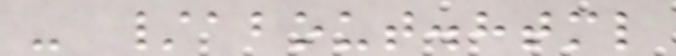- /about.html
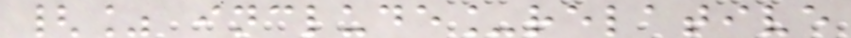{% include_relative
